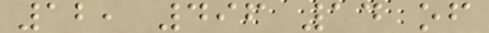12, 496 14 of
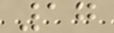17
